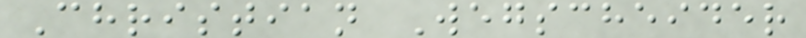Christian Wegscheider
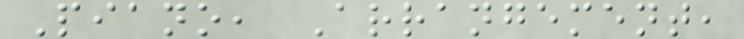Piano, Arrangement,
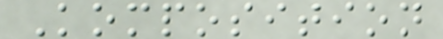Komposition
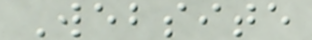Website
